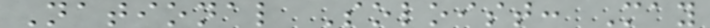National Soloist: May
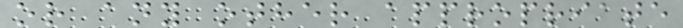or any other appropriate
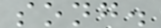song.
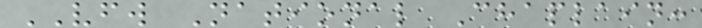VFW National Chaplain:
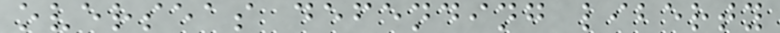overseas defending liberty
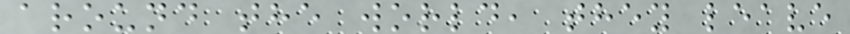around the world, they leave
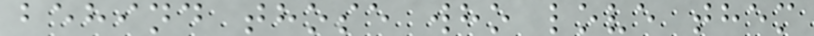behind those who love them
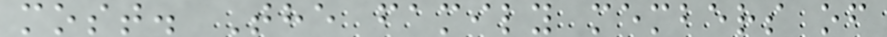most. The family members of
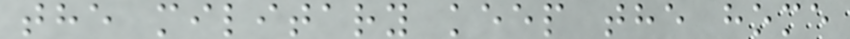the military keep the home
